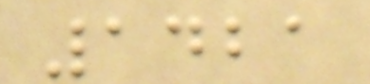1421
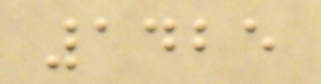1425
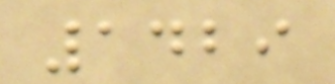1429
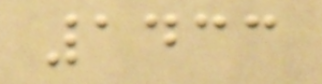1433
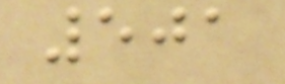501
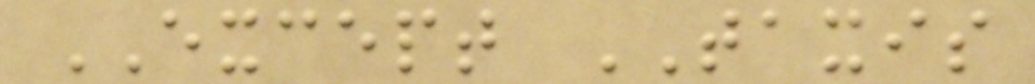EXCEPT TAXIS
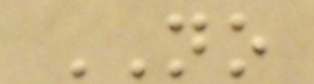NO
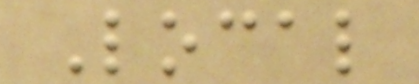Local
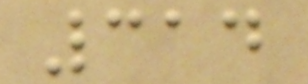314
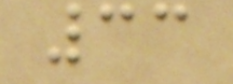33
